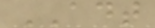ADT
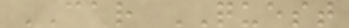CAR QUEST
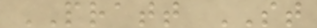PRATT ST
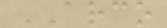ARCO
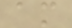am
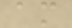am
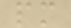pm
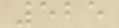525
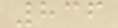836
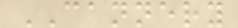CANNERY
